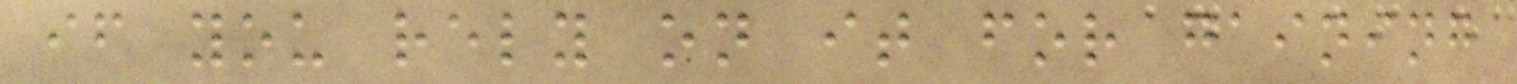if you rely on it for gaining
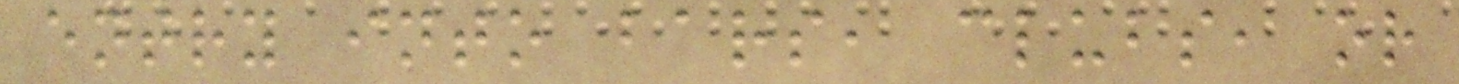entry into bars, clubs, or
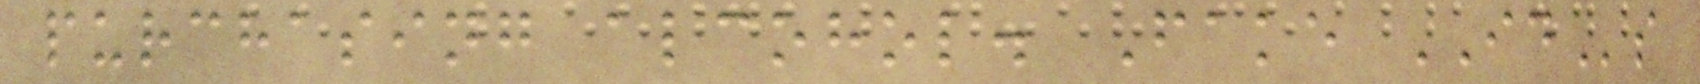purchasing alcohol. Fake IDs
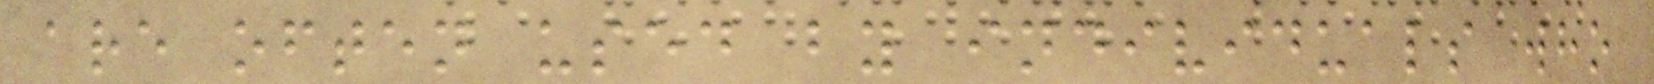are often used by individuals who
